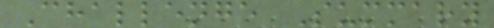Challenge Summary
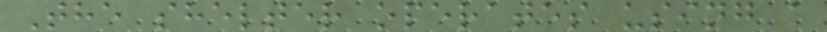The shelter operates using a
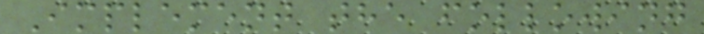Implement the following
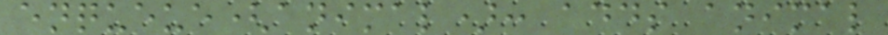enqueue(animal): adds animal
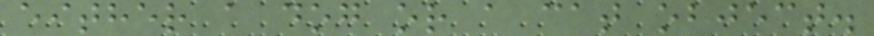either a dog or a cat object.
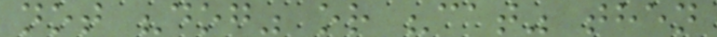not "dog" or "cat" then
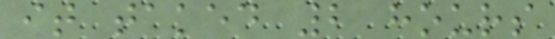it taked 2 hours
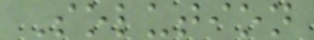Solution
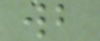wb
